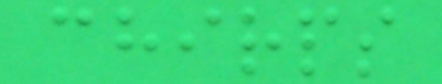chirps
